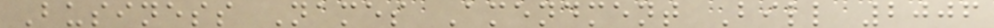Business Names Amendment Bill 2006
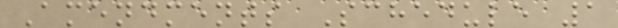Amendments Schedule 1
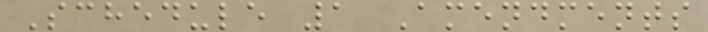Schedule 1 Amendments
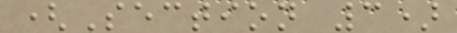(Section 3)
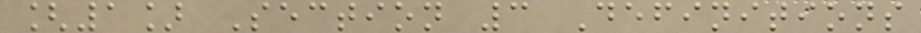[1] Section 3 Definitions
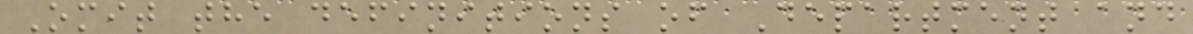Omit the definitions of Department and
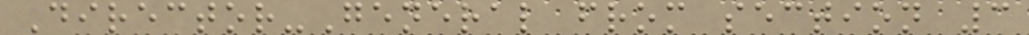Director-General from section 3
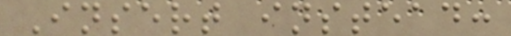Insert instead:
